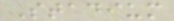Stadium
